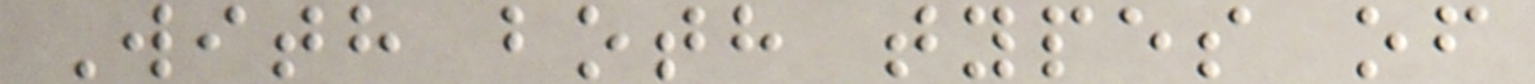With both types of
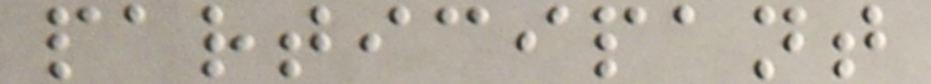participant
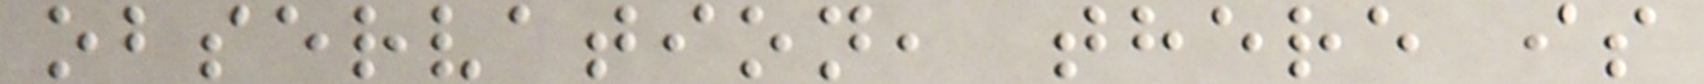observation, there is
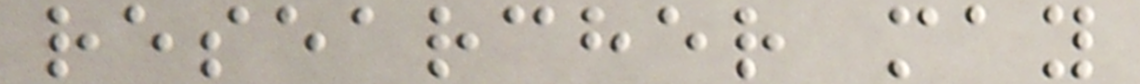researcher may
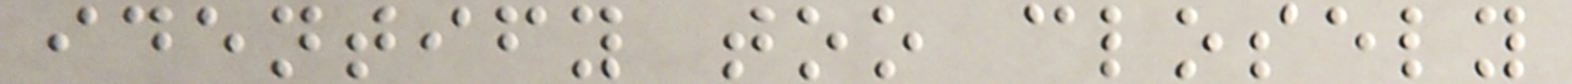identify too closely
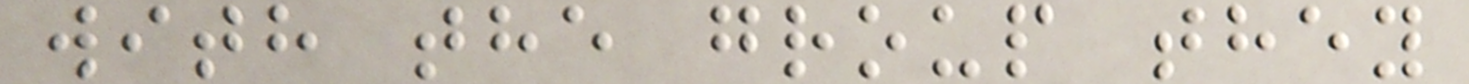with the group they
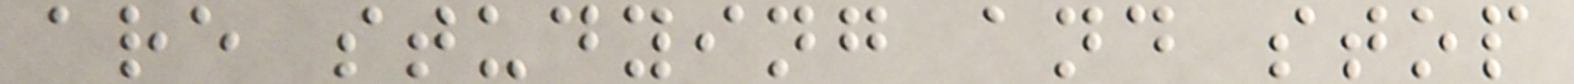are studying and stop
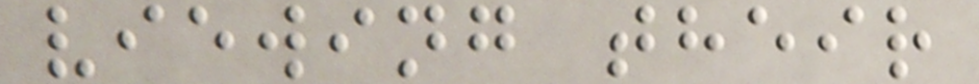viewing their
